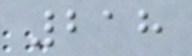218
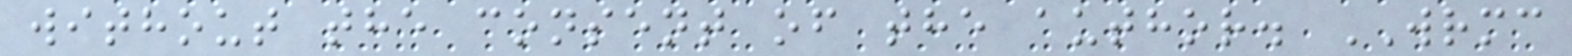without the consent of the author. WRMC
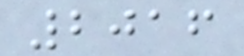2016
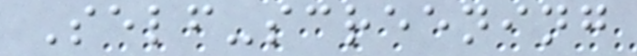Self-screening
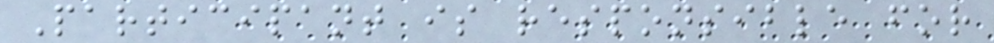Participant is responsible for
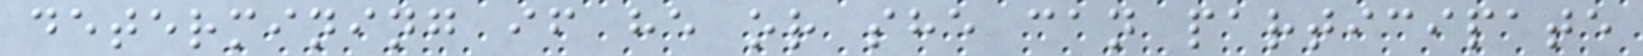determining if he or she can participate
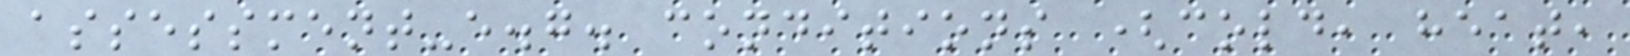assessment-e.g. conditions (cold, heat,
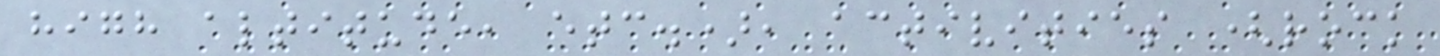high altitude, etc.), activities (rock
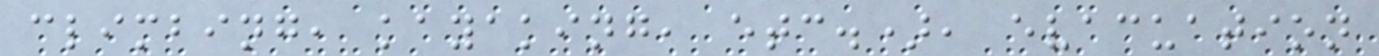climbing, kayaking, etc.), evacuation
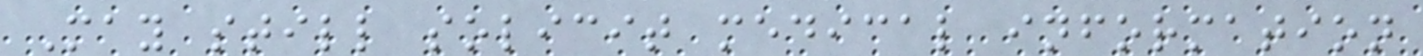May still solicit medical information
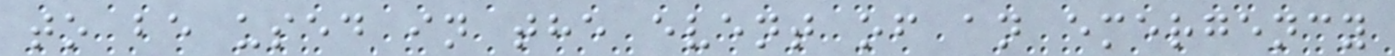to be used in the event of an emergency
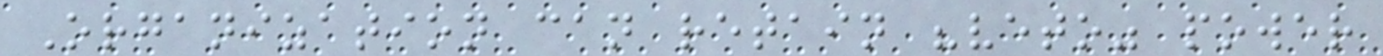Organization can retain "veto" power
